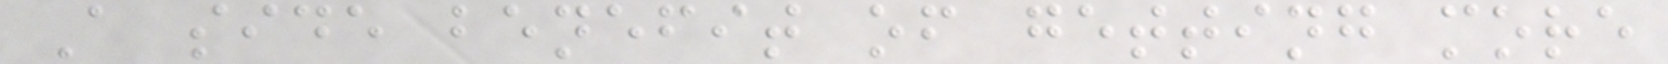A side benefit of getting more
